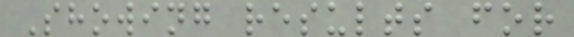Showing results for
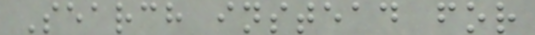Search instead for
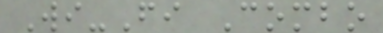Wi-Fi Combo
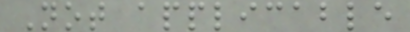Not applicable
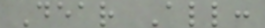Dear All:
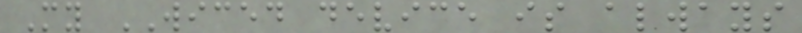My WICED device is always
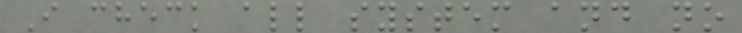I check all system and no
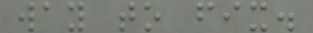way to fix.
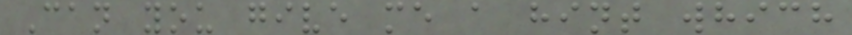Can you give me a hint which
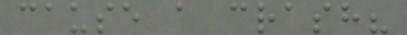cause a crash?
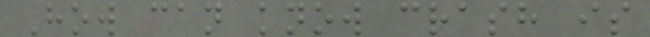How can know crash is
